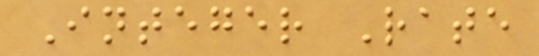Integer Rate
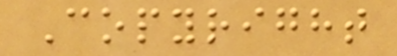Copyright
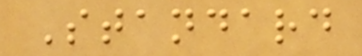Standard
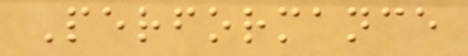Performance
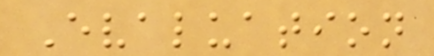Evaluation
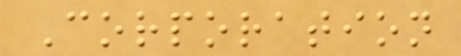Corporation
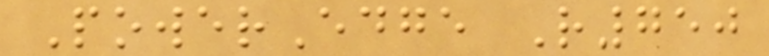PowerEdge R750
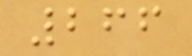266
